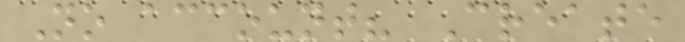No account? Create
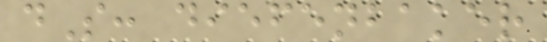dS: diefenbaker
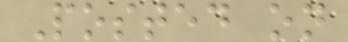Posted on
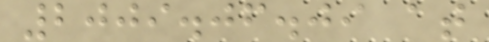2009.06.09 at
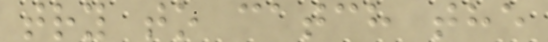try to catch the
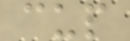cup
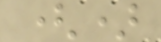()
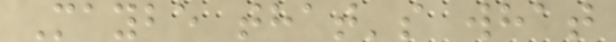Maybe that's what
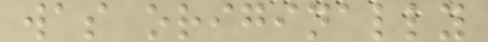was originally
